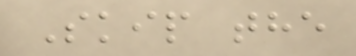Skip the
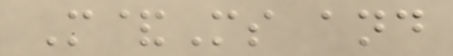M&Ms and
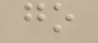go
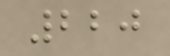220
